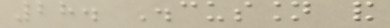28. Discussion and
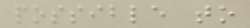possible to
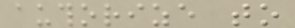authorize to
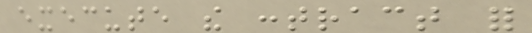execute the contract for
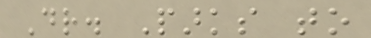Dr. Parks to
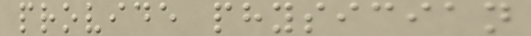provide physician
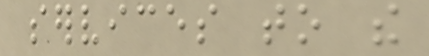services to the
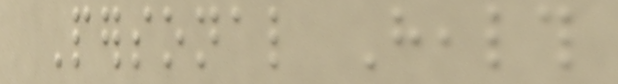Personal Health
